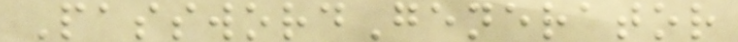PasswordGenerator
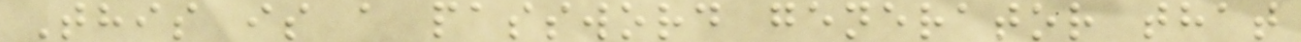This is a password generator that
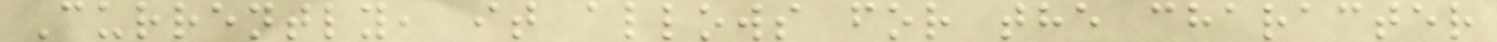Currently, it allows for the character
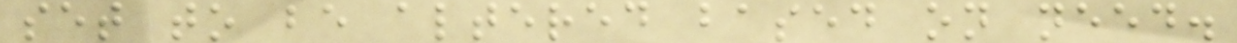set to be altered based on need.
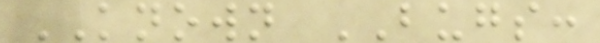KNOWN BUGS:
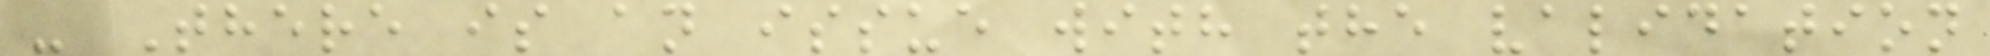- There is an issue with the validation
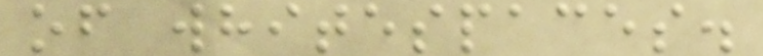of whitespaces.
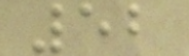52
